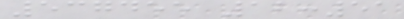537455 12:51
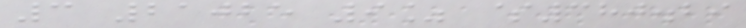3 21025 9% $380.29
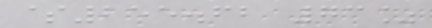$255.62 73%
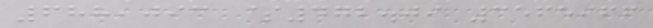688,093 $472.09 3565966
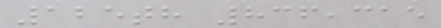125th 836,315
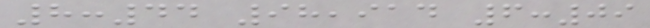8:44 98,914 6:09
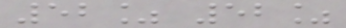52% 52%
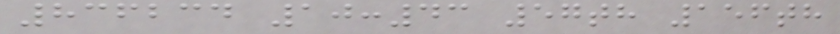836234 10:43 57th 156th
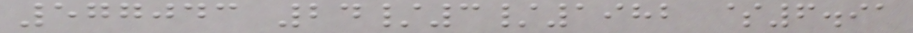577043 24/3/1982 $6.91
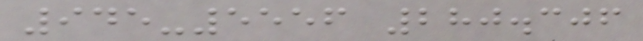945-5556 280.306
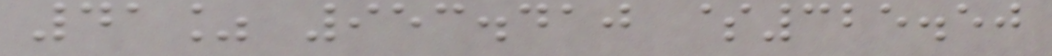41% 953.410 $325.50
